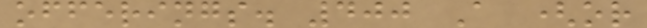offerings. 400 A (or
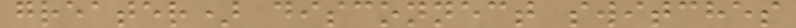greater) disconnect switches
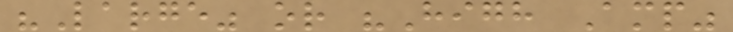"Large" or "High Amp"
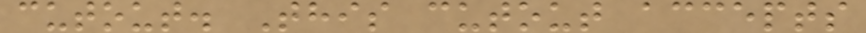cutout. This cutout accepts
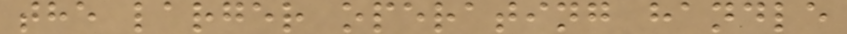the larger operating handle
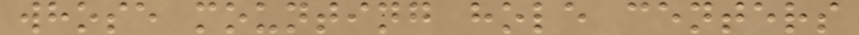whose mounting hole centers
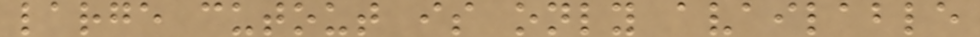large cutout is only available
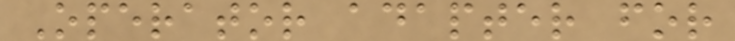Operator adapter for
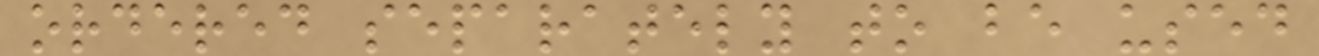ordered separately to be used
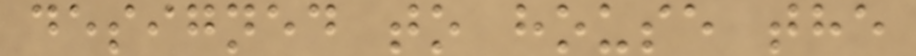designed to house the
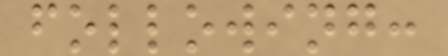following:
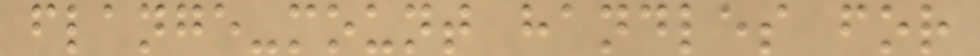flange-mount handles for
